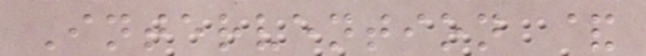Intervention &
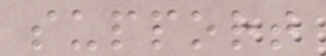support
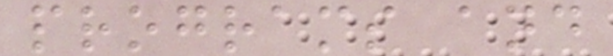programs and
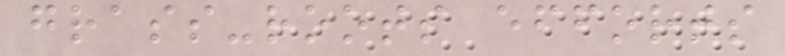grass-roots efforts
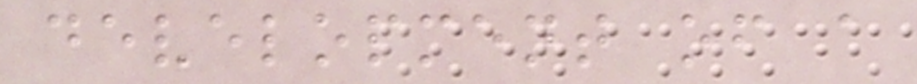development of a
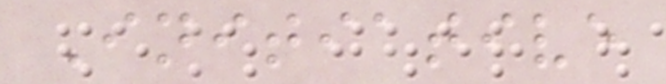Initiative
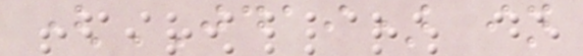(JDAI) in
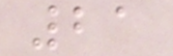21
